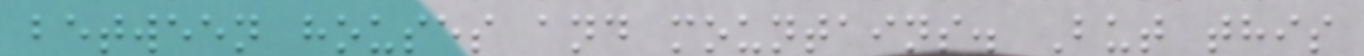between houses and mountains. But this
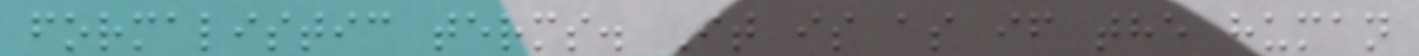formalistic terms. It is as if the human
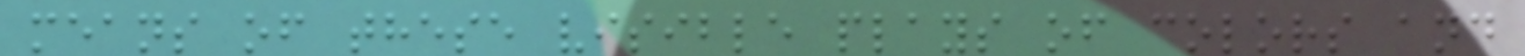means of these visible plays of colors and
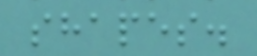shapes.
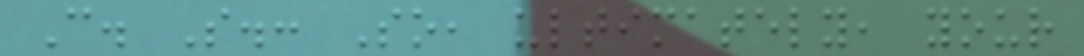C. S.: So, ultimately, your
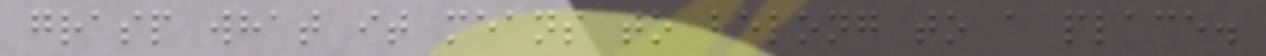grasp what it means to belong to a place.
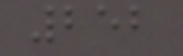252
